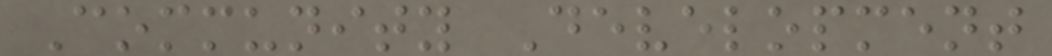Community Development
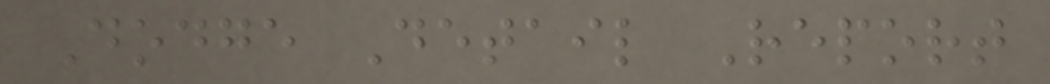Dodge Detail Report
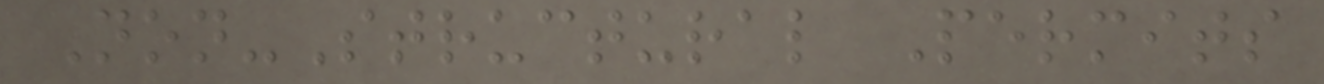Non-Structural Permits
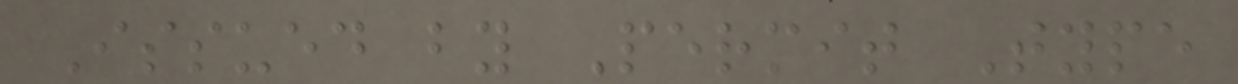Issued by Permit Type
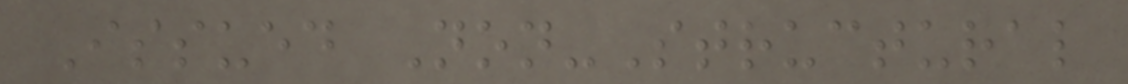Issued Non-Structural
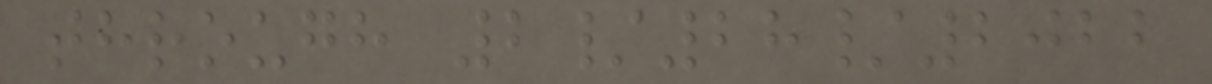through 2/28/2022
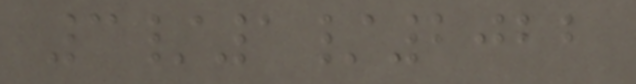3/1/2022
